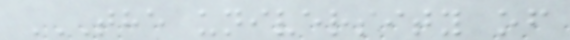THE UNIVERSITY OF
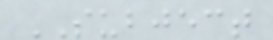SUBJECT
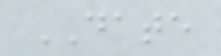DATE
